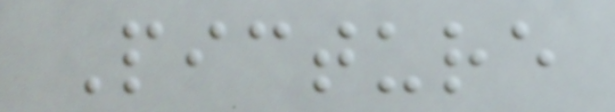Picture
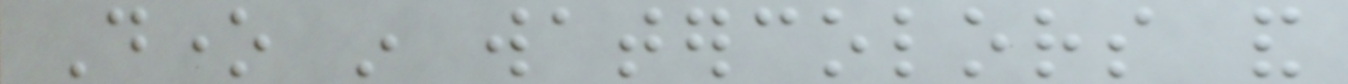Done in watercolors and
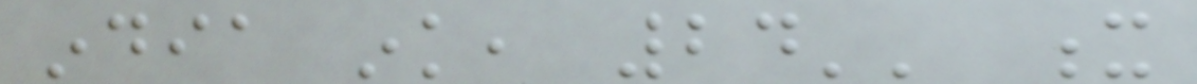india ink, 24'' x
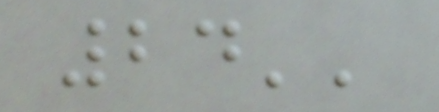24''
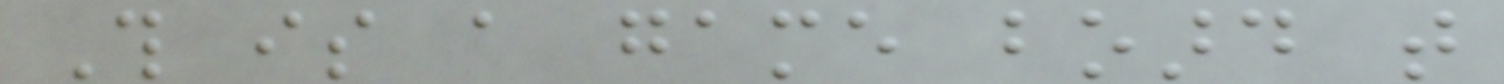This is a game board that
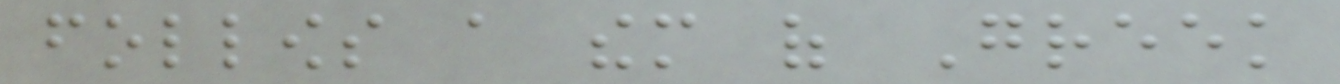follows a them of Greek
